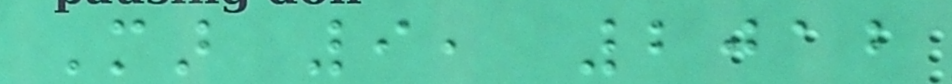Mar 9, 2012
